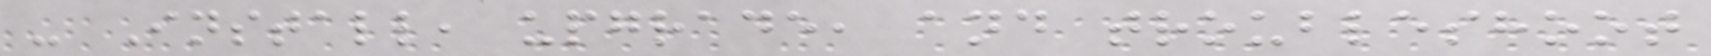- Install, upgrade, and troubleshoot
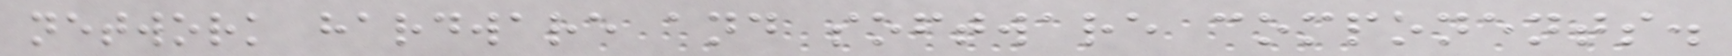network hardware and software components.
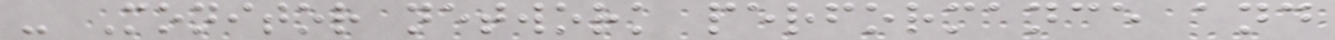- Monitor network performance and
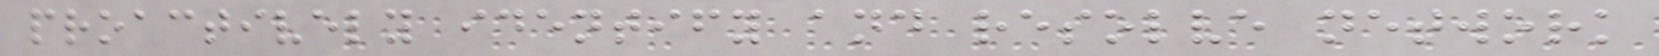proactively identify and resolve network
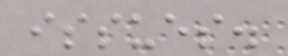issues.
